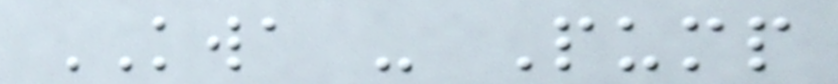KWA - Pump
